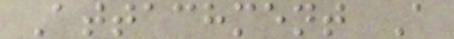Attachment A
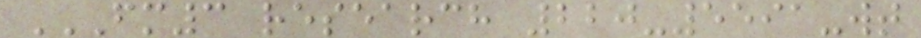FM3 RESEARCH 220-5591-WT
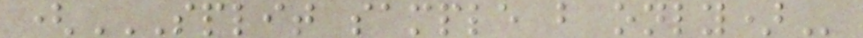(SPLIT SAMPLE B ONLY)
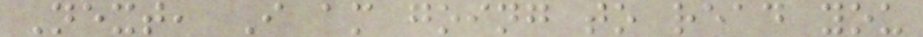Next, I am going to read you
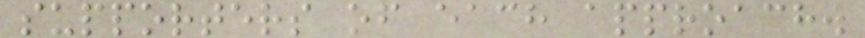supporters of each approach.
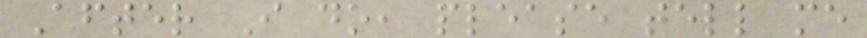After I do, please tell me
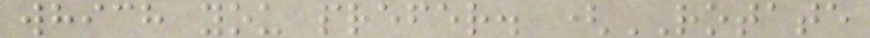which you prefer. (ROTATE
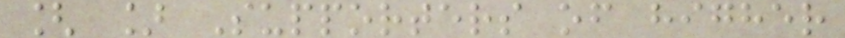[ ] Supporters of higher
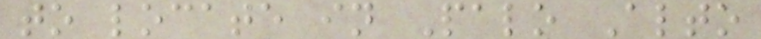to locate in Palo Alto
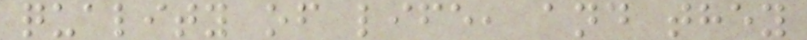quality of life, and they
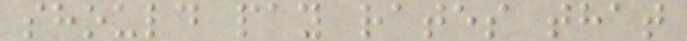should pay rates that
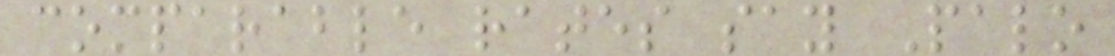comparable rates say Palo
